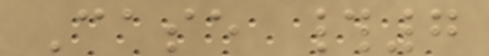Case #7
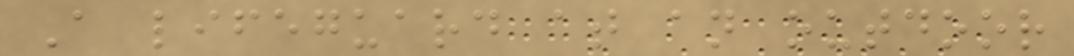A lifeguard at an outdoor
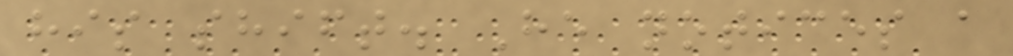his shift. He notices a
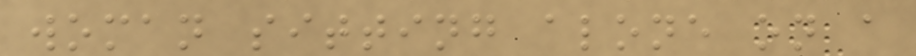woman sitting alone on a
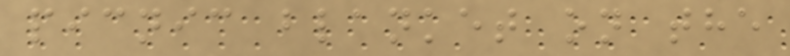picnic blanket on the
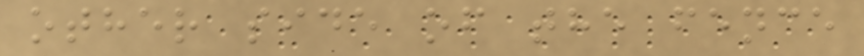other side of the fence
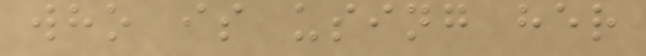who is using her
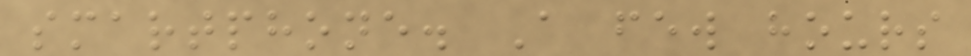smartphone. A few hours
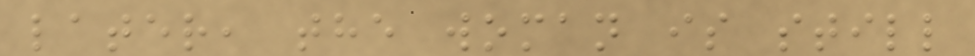later, the woman is still
